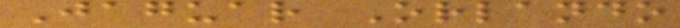Jaguar Orlando
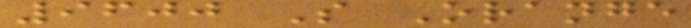9600 S Orange
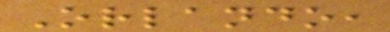Orlando,
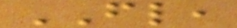FL,
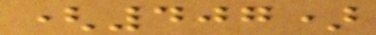(407)
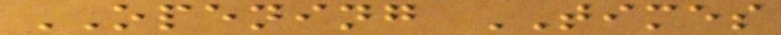OPENING TIMES
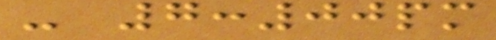- 7:00pm
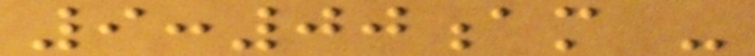9:00am -
